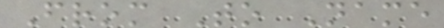From To Name
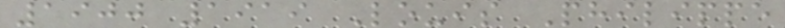1900 1919 Louis Philippe
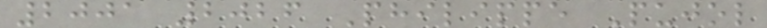2001 2026 Philippe Pujol
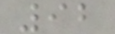92
